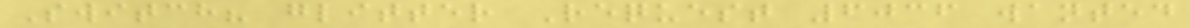Switch? glitter Request 6036 wanted
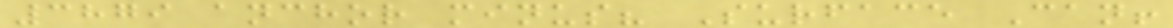3879 anchor minus? Surface Can!
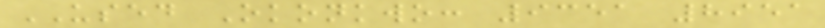USED Okonkwo: 9351 8951
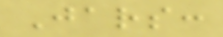Jars:
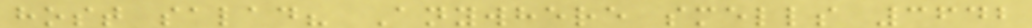host salad? Anywhere smells 3642
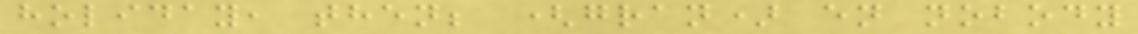holiday, then; (gran) en nobody
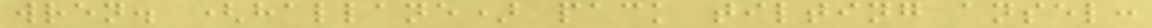wren. (hallane) pack tilting ansel:
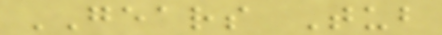GEARS Tub
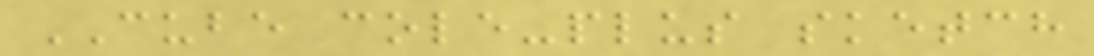CUBE cole-plus sketch
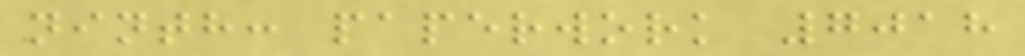ninth: paperwork 7018
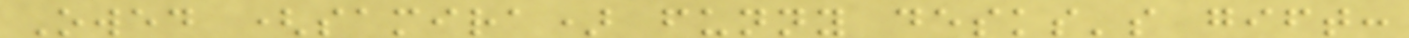Owed (samira) funny desks's gift:
